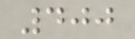400
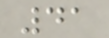41
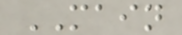MAIN
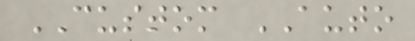CUSTOM AUTO
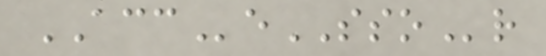ACCeSSOr
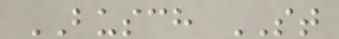BUSCH ST
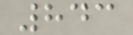843
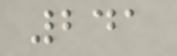241
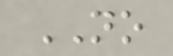NO
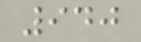940
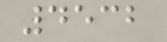4532
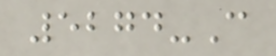5274-C
